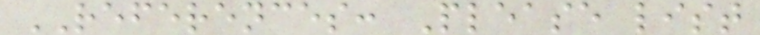REFERENCES: Please list
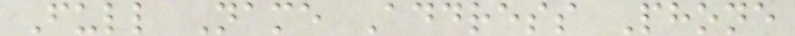Full Name Address Phone
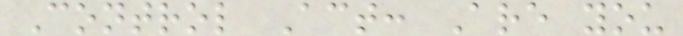Control Act: Are you
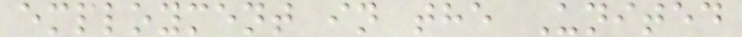employment in the United
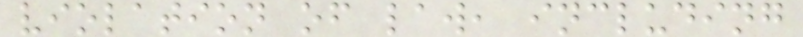violation of law, including
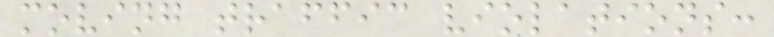moving traffic violations:
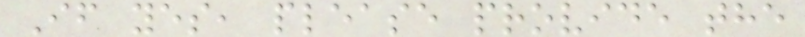If yes, please provide the
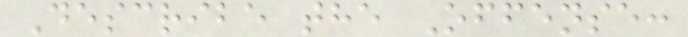Describe the Offense:
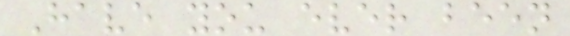Have you ever been
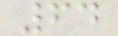64
